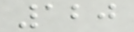120
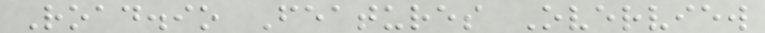Road.io Features Overview
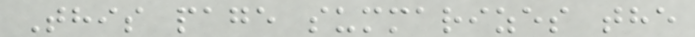This page summarizes the
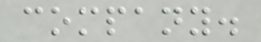company.
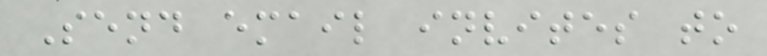Send email invites to
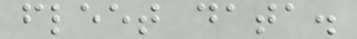fleet data.
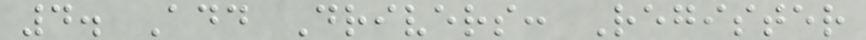4. Add Drivers: Register
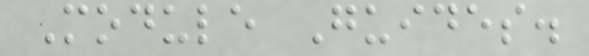Module Guides.
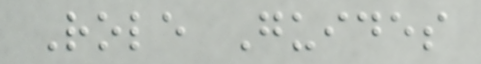Role Guides
